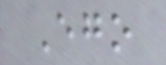Ego
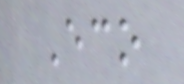Eco
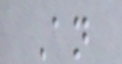An
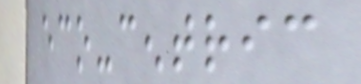eco-centric
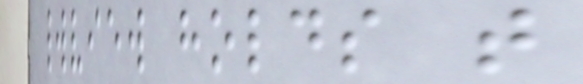worldview holds that
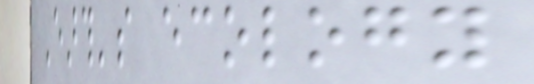Earth's ecology
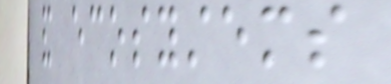and ecosystems
